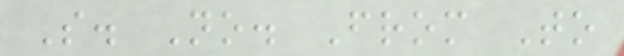S. No. From To
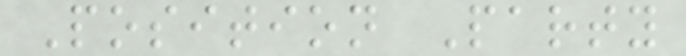Position Party
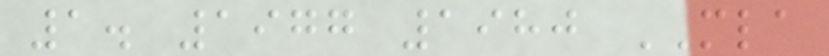1. 1977 1980 MLA
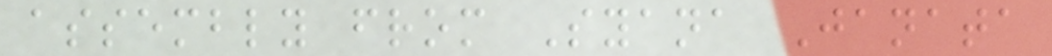assembly from Syana Janata
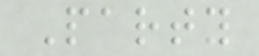Party
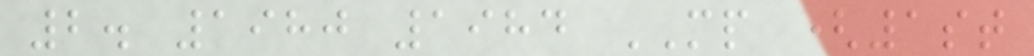2. 1980 1984 MP (1st
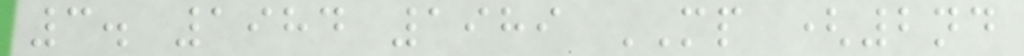3. 1984 1989 MP (2nd
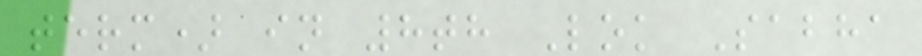term) in 8th Lok Sabha
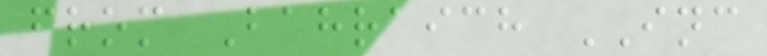from Bahraich INC
